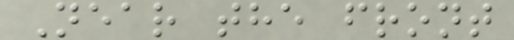Near the front
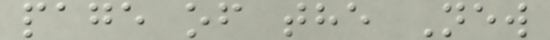page of the New
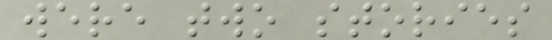were two stories
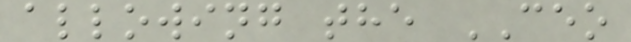allowing the CEO
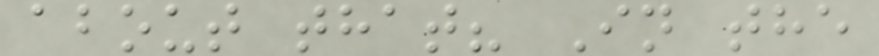about that? In the
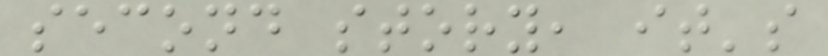second story, it's
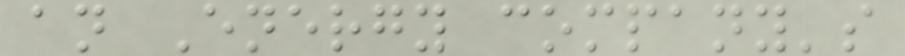an Energy company's
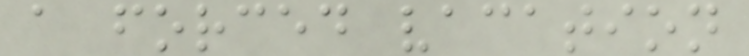a forced vacation
